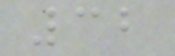32
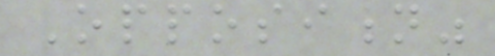Opposition"
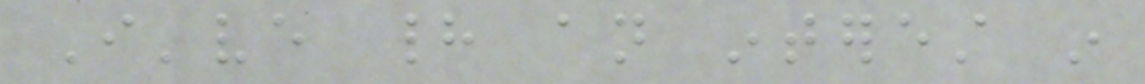I've had an interest in
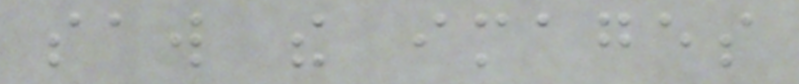saw the images
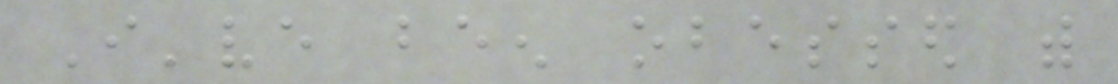I've been obessed with
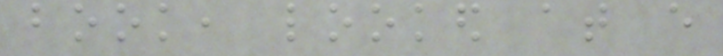book, looked at every
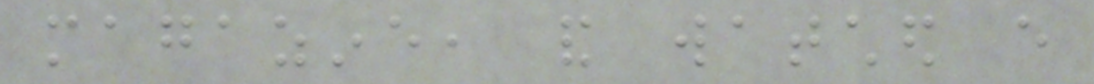magazine, and watched every
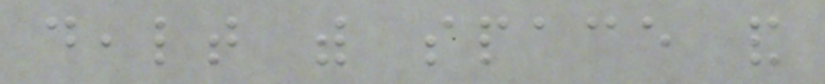dealt with space and
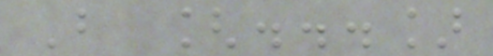But [...]
